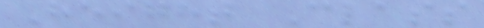Height Class
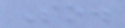So.
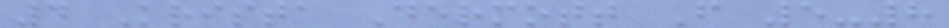4 Krista Dermott F 5-8
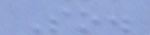So.
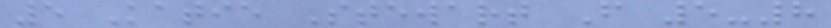5 Katie Stewart F 5-8
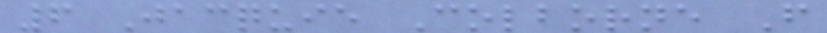6 Jacquie Colborne F
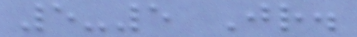5-5 Jr.
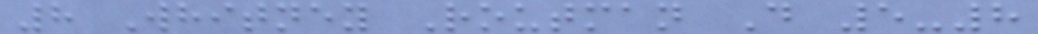8 Whitney Routman D 5-8
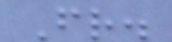Fr.
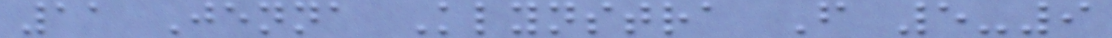11 Jenna Klynstra F 5-9
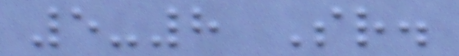5-8 Sr.
